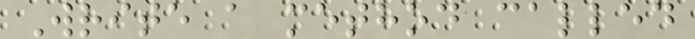Write a method called
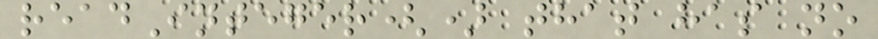readInteger() that has no
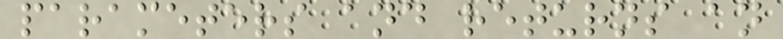parameters and returns an
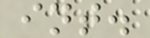int.
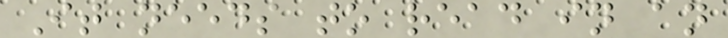It needs to read in an
